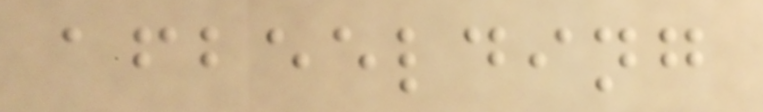afbeelding
